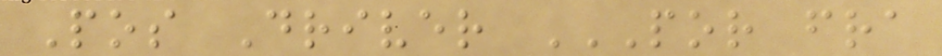Pos Driver POR FRA
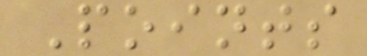Points
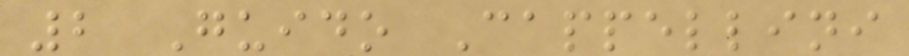2 Guido Cappellini
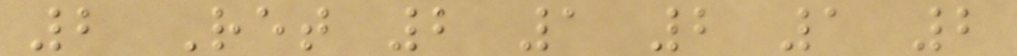2 Ret 2 1 2 1 2
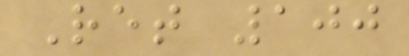Ret 100
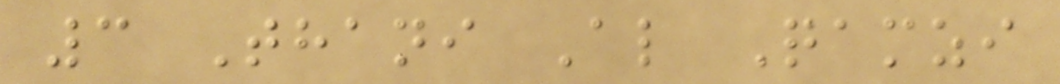3 Thani Al Qamzi
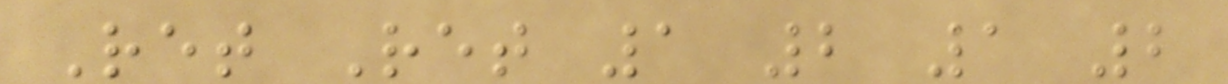Ret Ret 1 2 1 2
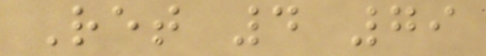Ret 4 79
